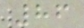86
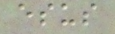esus
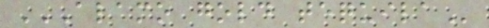ALAMO GOLD TEQUILA
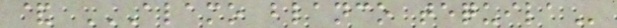& ALAMO BLANCO TEQUILA
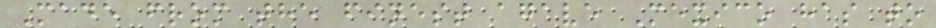Made from the finest agave Mexico has to
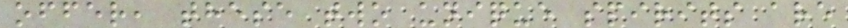offer, these two unique spirits are
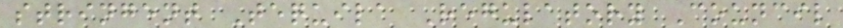stringent Tequila Regulatory Council
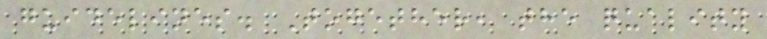guidelines. Together, the quality
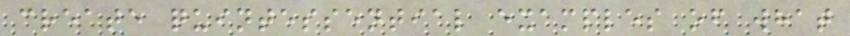create quintessential examples of what
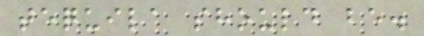tequila should be.
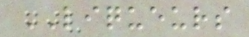LIQUEURS
